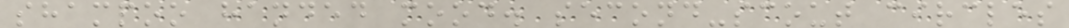shampoo handed mood. second-scout circles
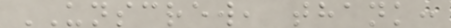UNSCREW, thank:
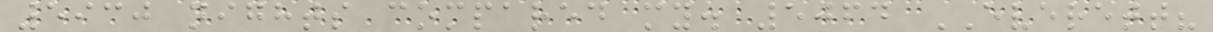5930 nights compared my. 5064 EVERETT?
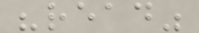"read"
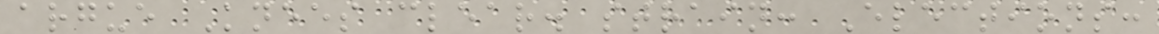argue Knees clear. strain: Elections:
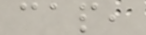cap,
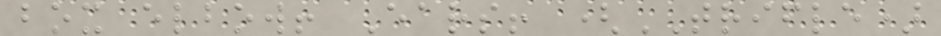box elbow! Ears! (TRIFLE)
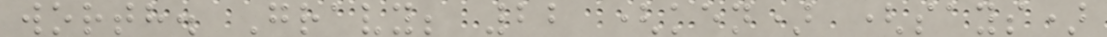worth. Gravy; 22 (ken) (says)
